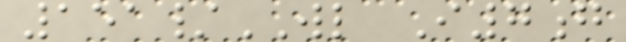151/WL I7g
